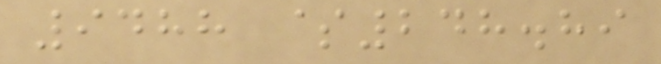9488 $248.89
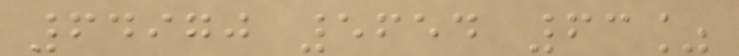64970 5654 63%
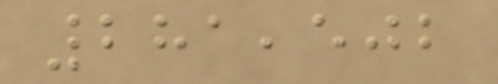281,502
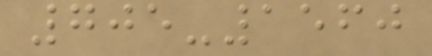705-1560
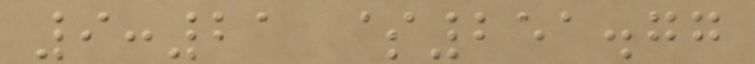9:21 $251.77
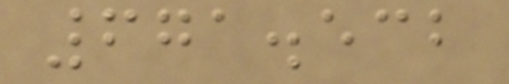671.532
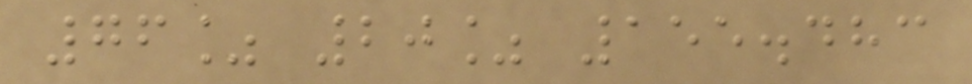76% 20% 155.483
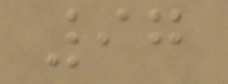97
